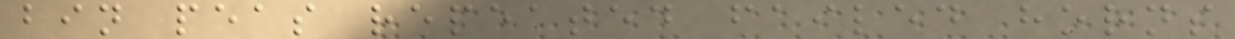bin peas repeated failed horns
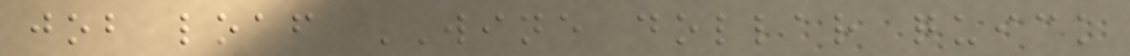job loaf WINE dollar quick
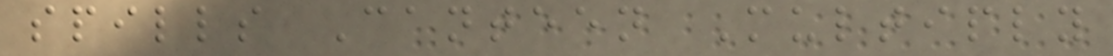spills Canteen Multiply
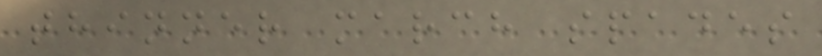thinner march spades
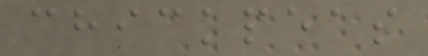chickpeas
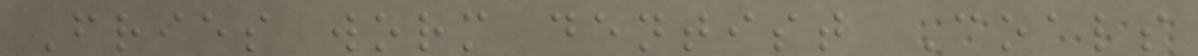Fries worm dentist Coals
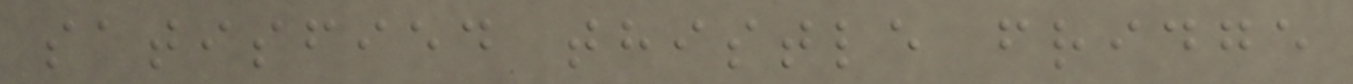satisfied thistle fridge
